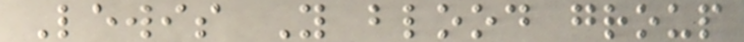Lewis Y blood group
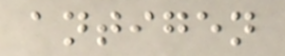antigen
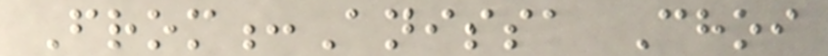From:Anissa Choi
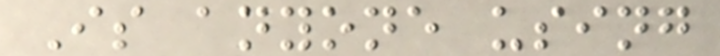Is anyone using
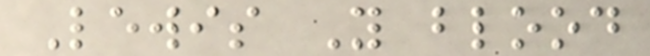Lewis Y blood
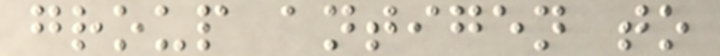group antigen to
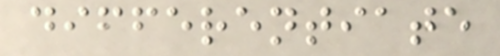differentiate
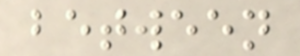between
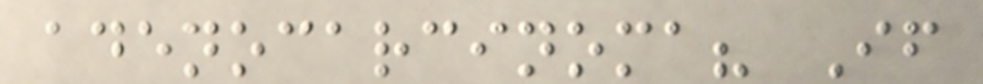adenocarcinoma? If
